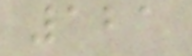121
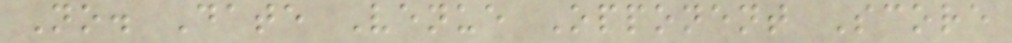No. Date Venue Opponent Score
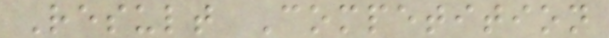Result Competition
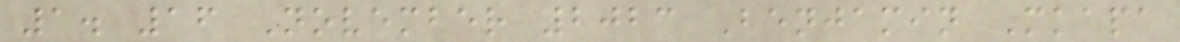1. 16 November 2023 Benjamin Mkapa
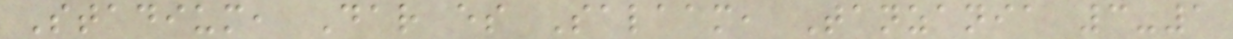Stadium, Dar es Salaam, Tanzania 3-1
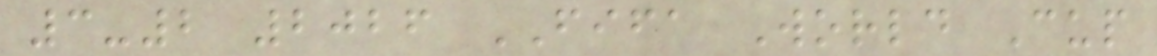3-2 2026 FIFA World Cup
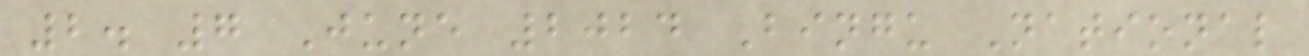2. 7 June 2024 Bingu National
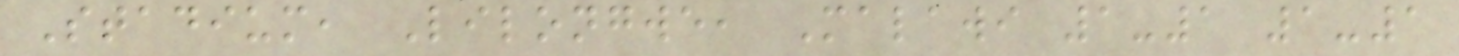Stadium, Lilongwe, Malawi 1-1 1-1
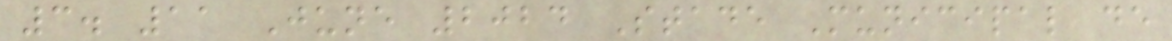3. 11 June 2024 Stade Municipal de
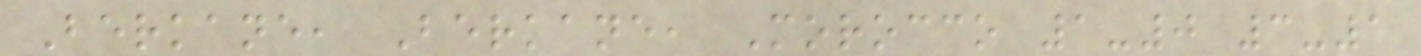Berkane, Berkane, Morocco 1-0 3-1
